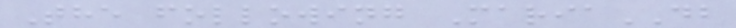The following MariaDB
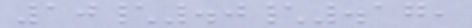10\.0\.17,
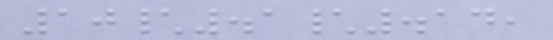10\.1\.14,
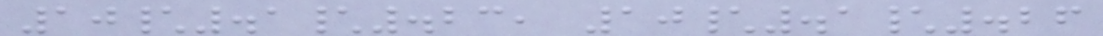10\.1\.23, 10\.1\.26
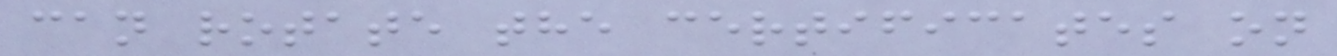can rotate the certificates on
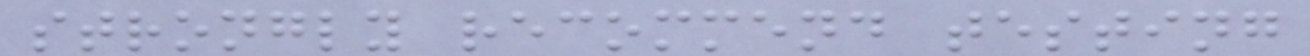strongly recommend testing
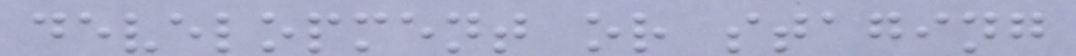development or staging
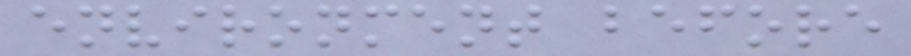environment before
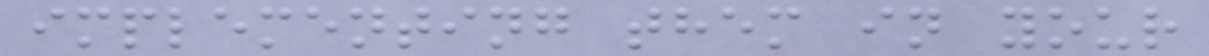implementing them in your
